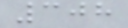308
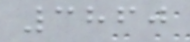3860
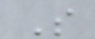S
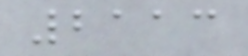2113
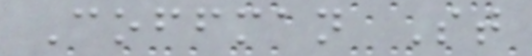Coffman St
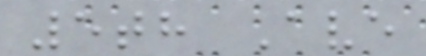5th Ave
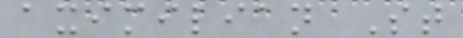aximilian St
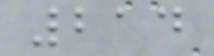214
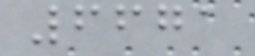6671
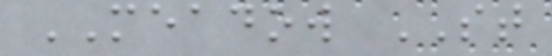MEADOW ST
